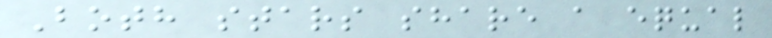Both stars share a equal
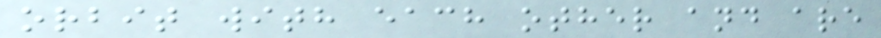orbit with each other and are
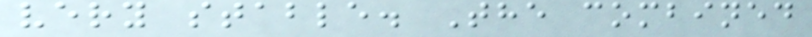very stable. The combined
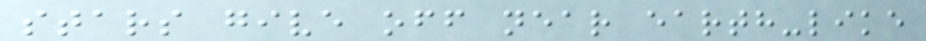stars give off near earth-like
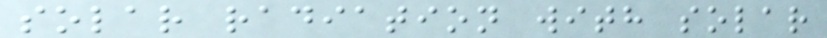solar radiation with solar
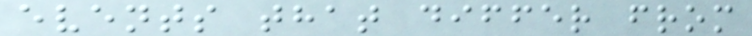events that differ from
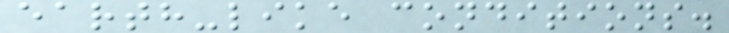earth-like conditions.
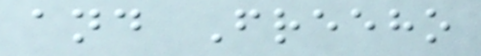and Freeho
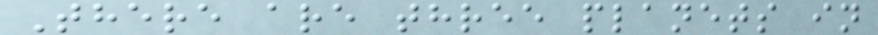There are three planets in
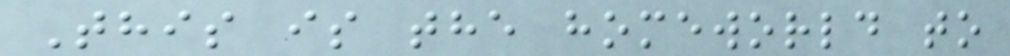This is the homeworld to
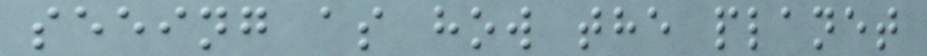seeing as how the planet
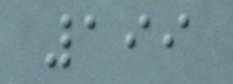199
